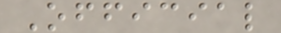Official
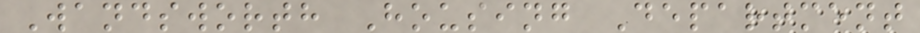Wandsworth Housing Department
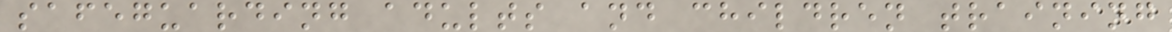safeguarding adults and children training
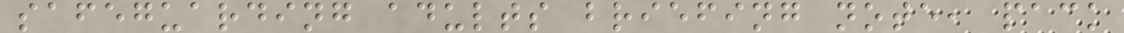safeguarding adults briefing note, pack
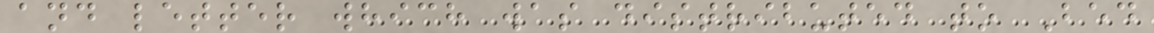and letter which was distributed to Bed
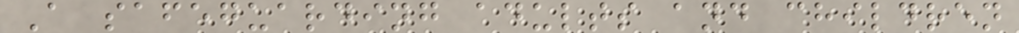A safeguarding adults and children
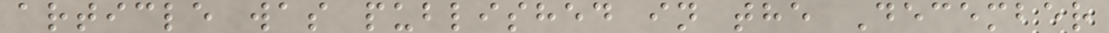article was published in the December
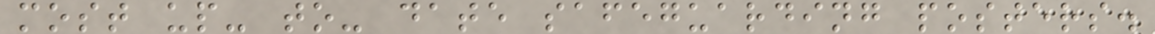most up- to- date safeguarding posters.
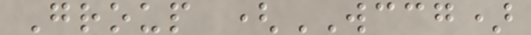Group (WCCG)
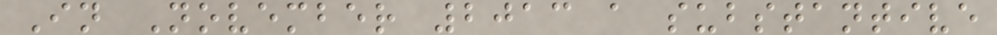In November 2013 a substantive
